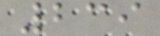239
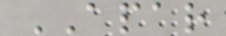APAR
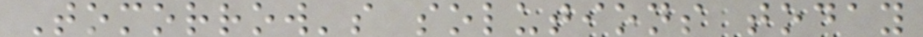Tomorrow's solutions today
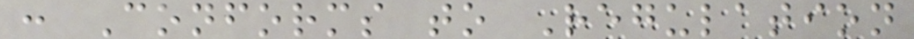: Conforms to Regulation
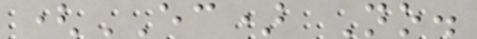(EC) No.
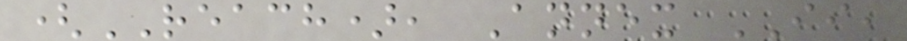(REACH), Annex II,
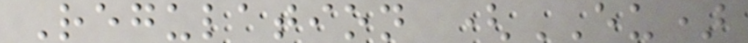Regulation (EU)
